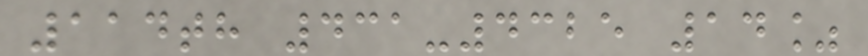114th 431-4325 14%
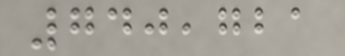740,721
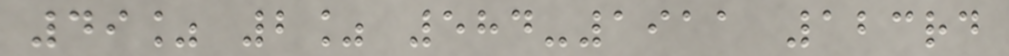49% 2% 584-1911 123rd
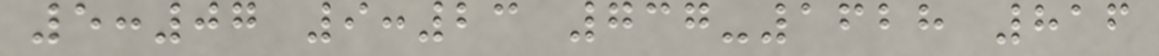5:07 9:23 737-1628 816
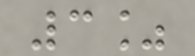3%
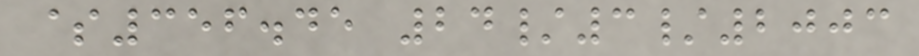$356.45 24/3/2003
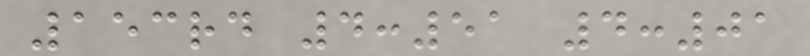153rd 4:51 4:01
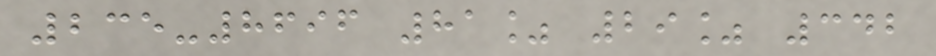235-8696 81% 29% 342
